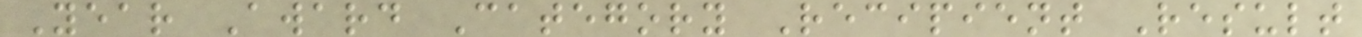Year Award Category Recipient Result
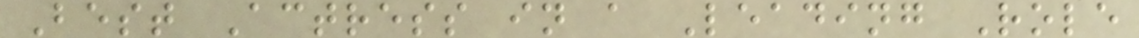Best Actress in a Leading Role
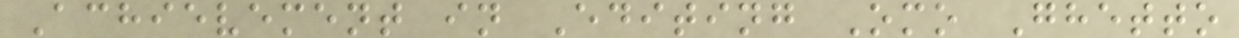Achievement in Editing Omo Ghetto
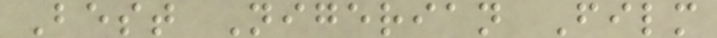Best Nigerian Film
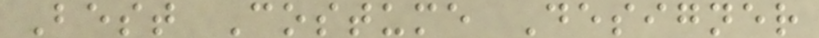Best Costume Designer
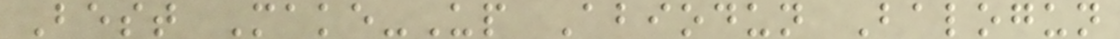Best Make-Up Abiodun Balogun
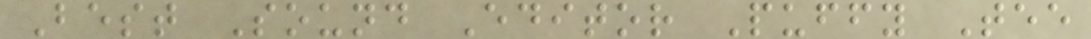Best Sound Editor Puffy Tee
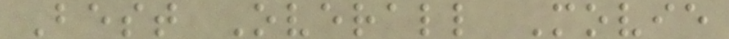Best Overall Movie
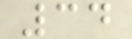34
